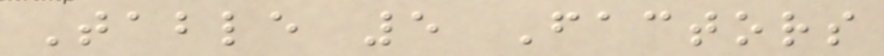Table 5 Factors
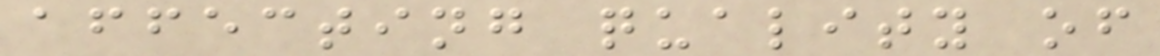affecting quality of
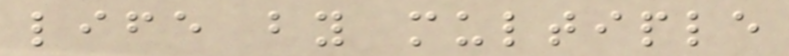life by multiple
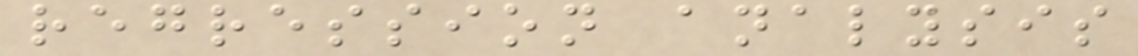regression analysis
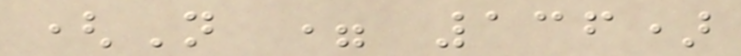(N = 136)
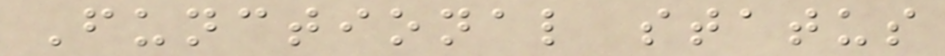Functional status
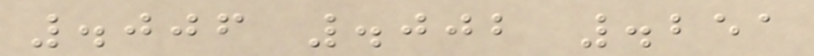.006 .002 .251
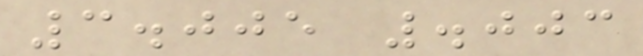3.005 .003
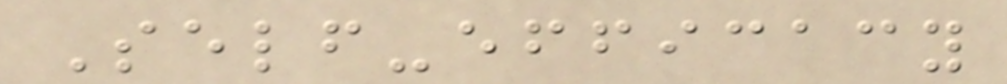Self-efficacy
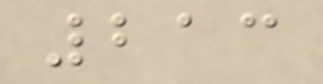213
